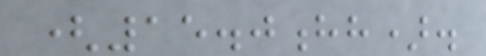(15.0hh).
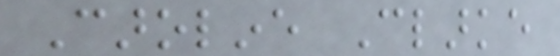Caroline Clarke
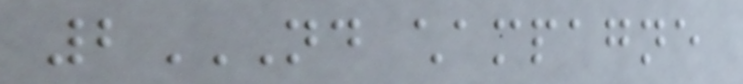2ND CHAMPAGNE
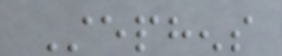Stephens
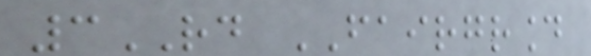3RD FAIRGROUND
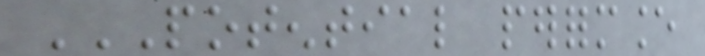POTENTIAL PERFORMANCE
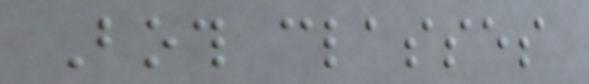Both classes
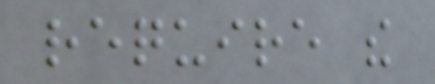require the
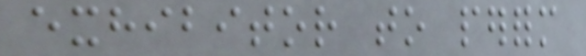exhibitor to perform
